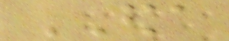EDA
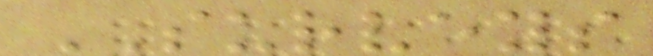SURVEYS
